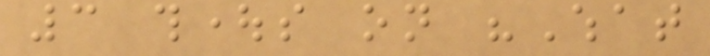3 thoughts on "What
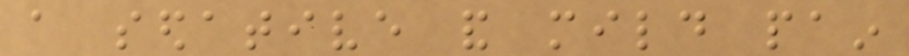a sedative and mild pain
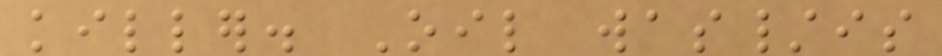killer. Oil was/is
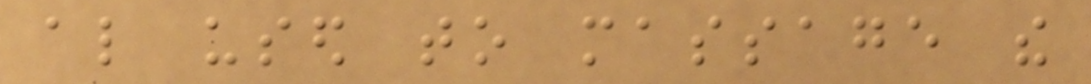also used to massage the
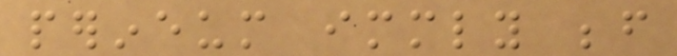perineum immediately before
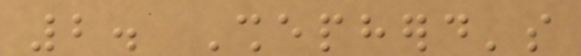2. Shepherd's
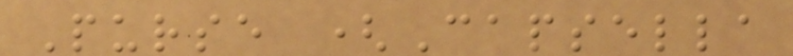Purse (Capsella
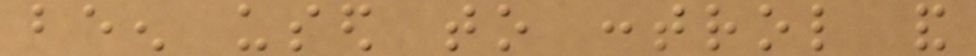been used to control and
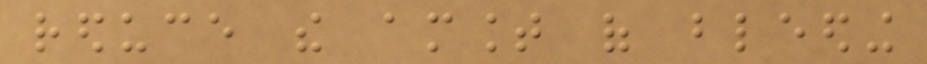reduce the amount of bleeding
